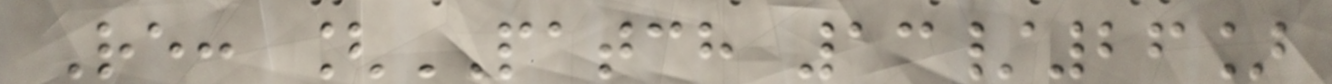Re: [PATCH 13/26]
